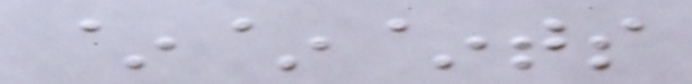~~~ts
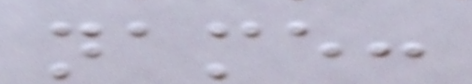name:
